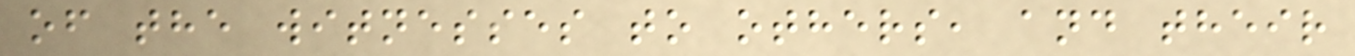of the witnesses to others, and their
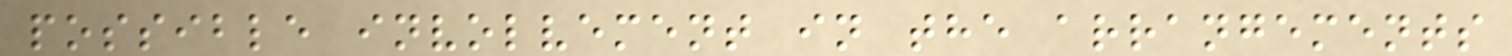possible involvement in the arrangements
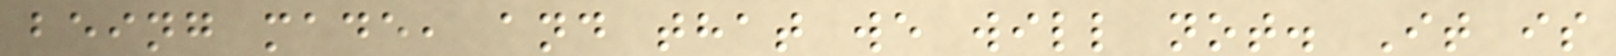being made, and that we will not. It is
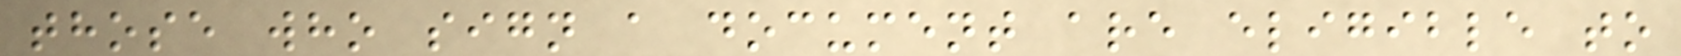those who sign a document are eligible to
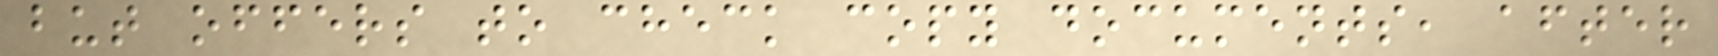but offers to check copy documents, after
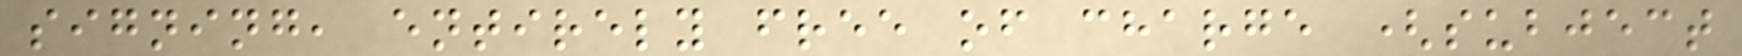signing, entirely free of charge (subject
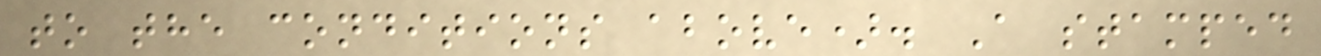to the conditions above). A stamped
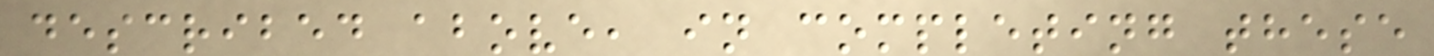described above, in completing these
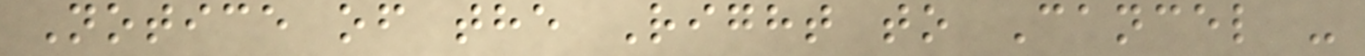Notice of the Right to Cancel -
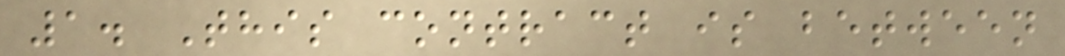1. This contract is between
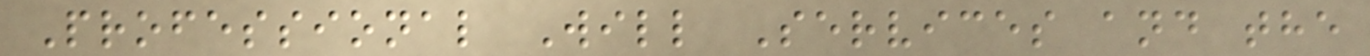Professional Will Services and the
